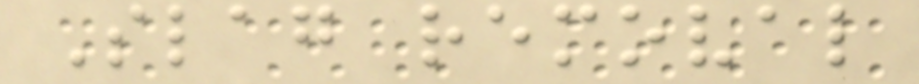Slag removal
